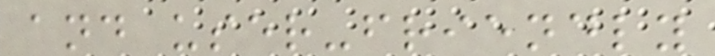and user-friendly
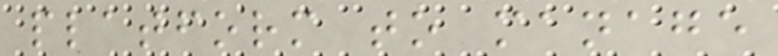platform to manage
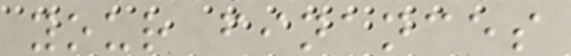your finances
